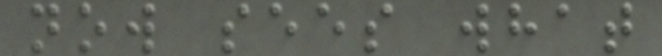now sees what
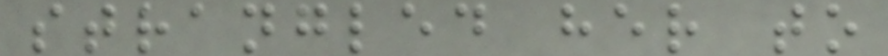strangled her to
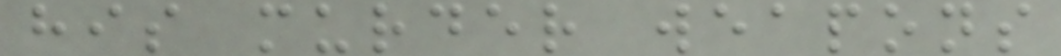his murder weapons
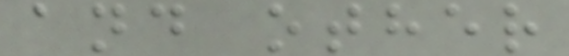and other
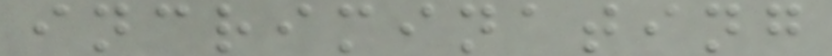incriminating
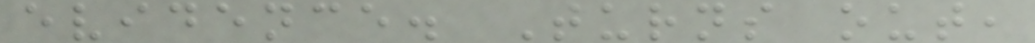evidence. Turns out,
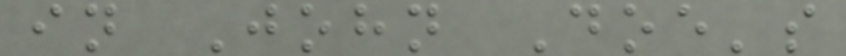in John Doe's
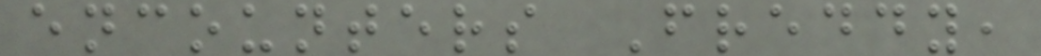encounters Freddy,
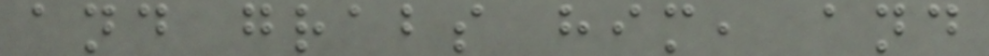and grabs him, and
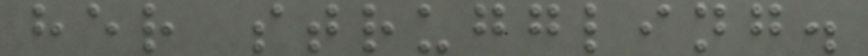her struggling.
